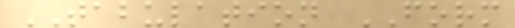TABULATION FORM
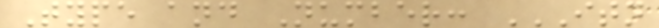Type and Number: ITN
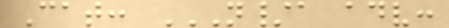Cat: N/A ADV:
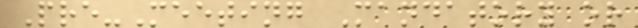Pre-Meeting Mandatory or
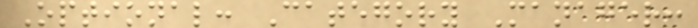Optional: Category Manager:
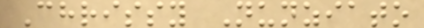Chrissy Nunziato
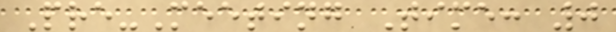Pre-Meeting Time: 0
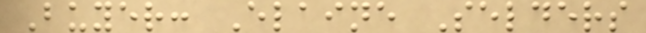Buyer: Elaine Selders
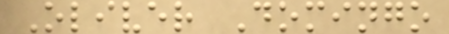Oliver Domingo
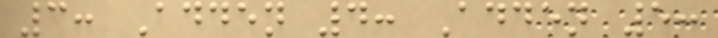3: Adden 4: Adden 5:
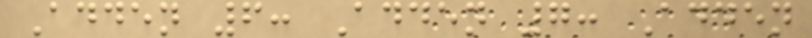Adden 6: Adden 7: Adden
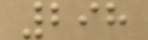298
